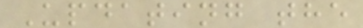Updating the
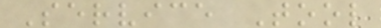Service Tool
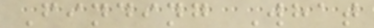Finding What
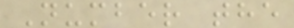Number the
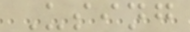Using
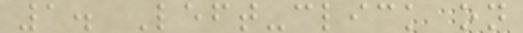1. Left-click on
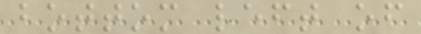bottom left of
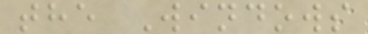the Windows
